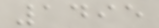1495
